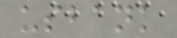usbank
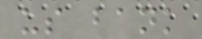us bank
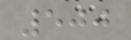500
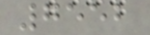7552
